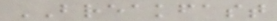BREAKFAST
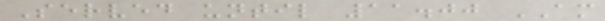Served until 11.00 AM
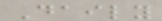Daily
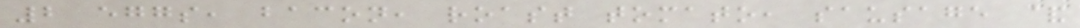2 eggs, bacon, roast tomato, sausage &
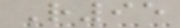R95
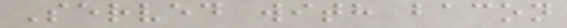Served with bacon
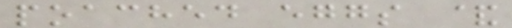poached eggs &
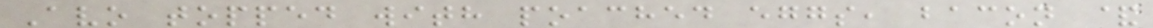Avo topped with poached eggs, bacon &
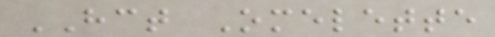HCT Omelette
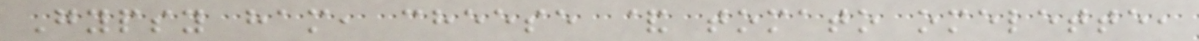Gypsy ham, cheese & tomato omelette,
